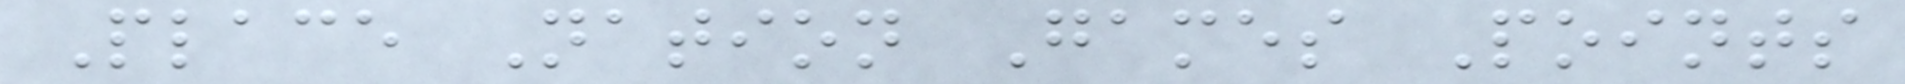Place Nation Games Points
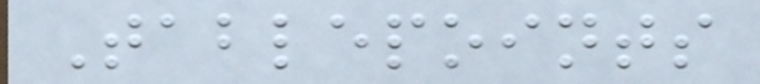Tablepoints
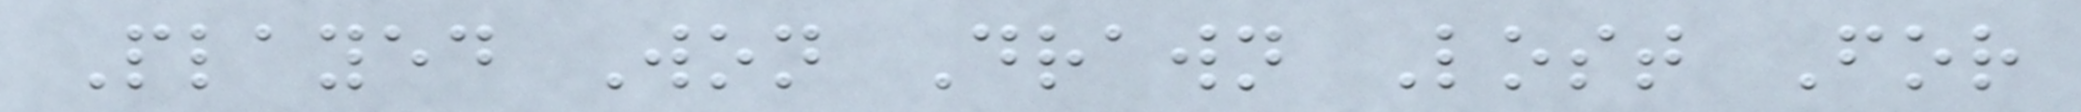Played Won Drawn Lost For
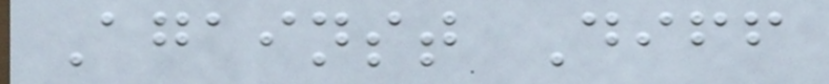Against Diff
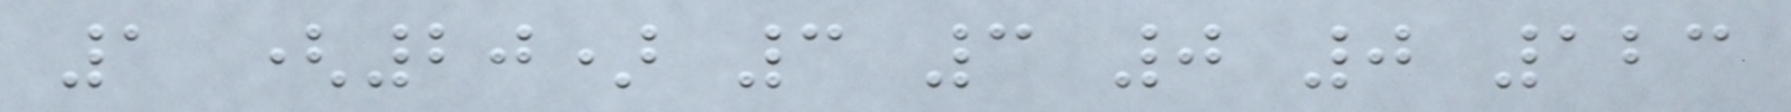1 (20) 3 3 0 0 123
